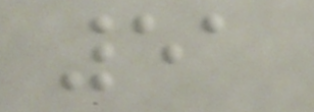51
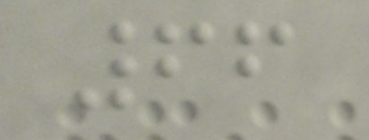66
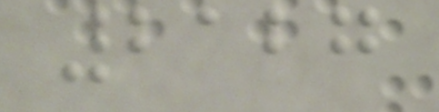2127
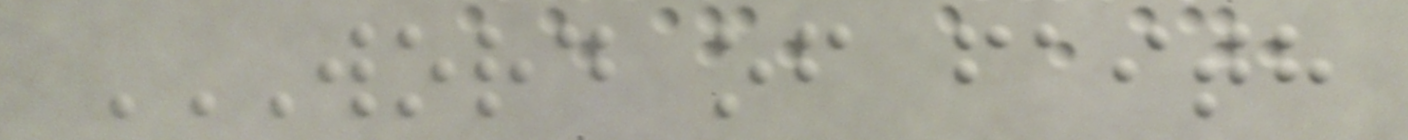WORD OF FAITH
